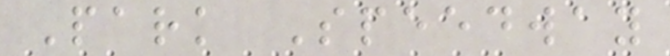Park Speedway
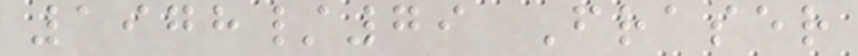1978/79 Fraser
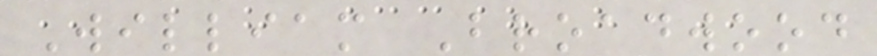William Broadwood
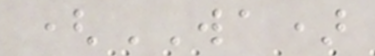(WA)
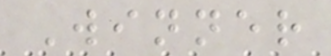Winner
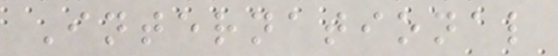International
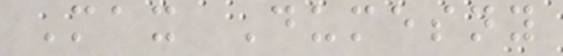Max Dumesny
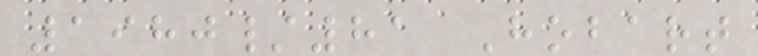1980/81 Hobart
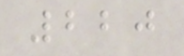220
